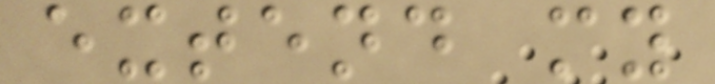extend my
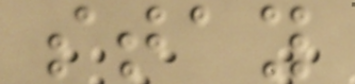stay
